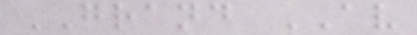GRAND AV
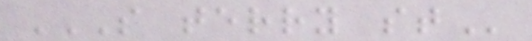S TERRY ST
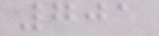701
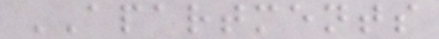APARTMENTS
